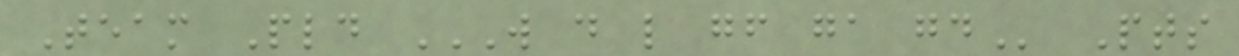Team Pld W D L GF GA GD Pts
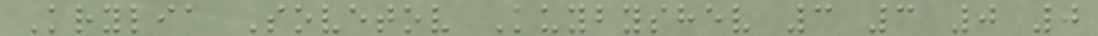Krylia Sovetov Kuybyshev 3 3 0 0
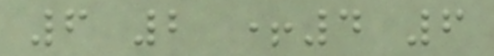6 2 +4 6
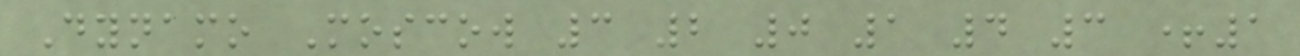Dynamo Moscow 3 2 0 1 4 3 +1
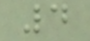4
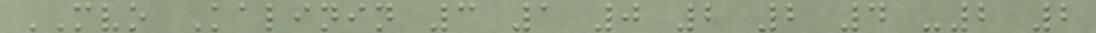MVO Kalinin 3 1 0 2 2 4 -2 2
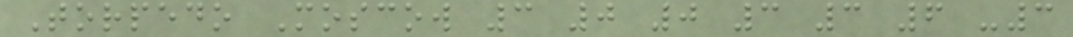Torpedo Moscow 3 0 0 3 3 6 -3
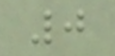0
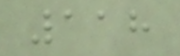118
